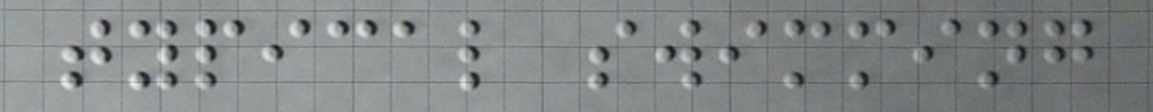typical swimming
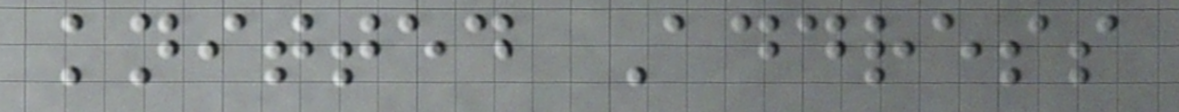knitted Address
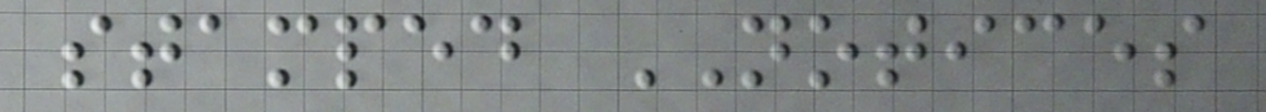stamped NOTICES
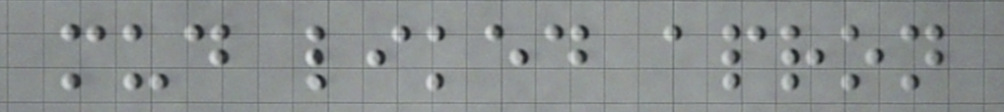mud liked apron
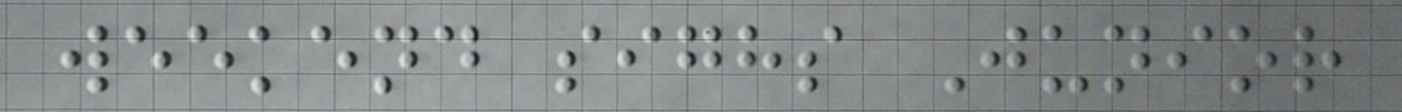weekend sighs Junior
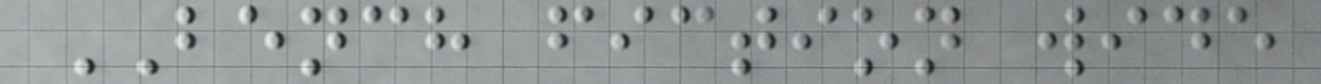BENCH fiction wide
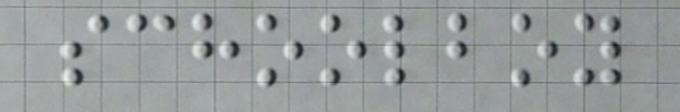schoolboy
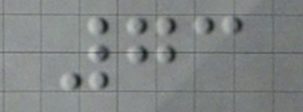73
